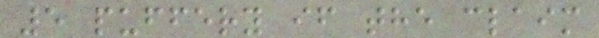5 puffery if the claim
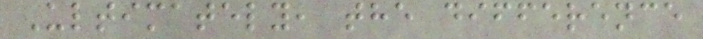Ultimately, the difference
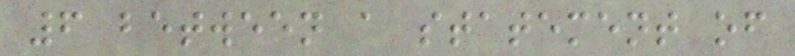6 between a statement of
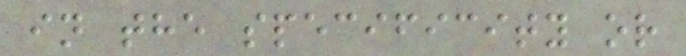in the specificity or
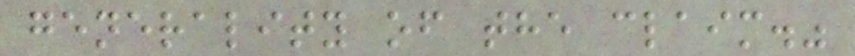generality of the claim."
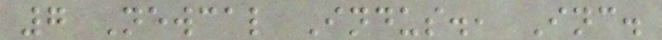7 Newcal Indus., Inc.
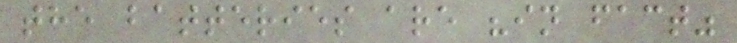the batteries are "in fact"
